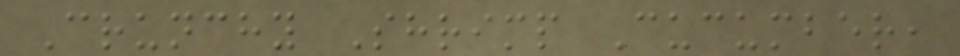Crunchy Shrimp Cucumber,
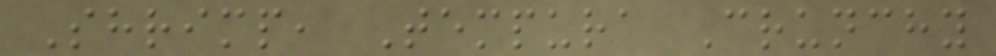Shrimp, Tempura Crunchy
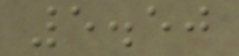5.50
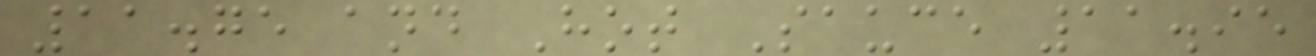11.75 and Hot Sauce 11.95
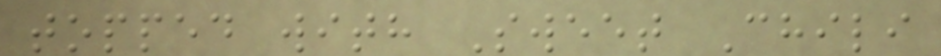topped with Sweet Chili
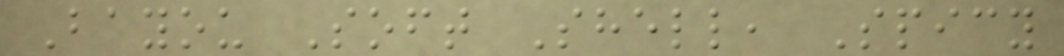Bayou Soft Shell, Spicy
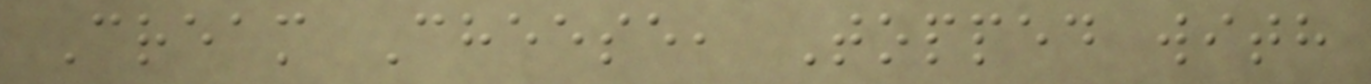Cream Cheese, Topped with
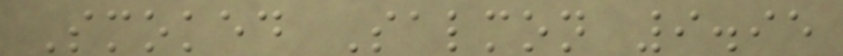Smoked Salmon 9.95
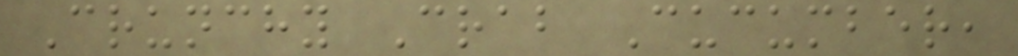Crunchy Crab Cucumber,
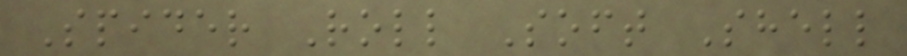Spider Roll Soft Shell
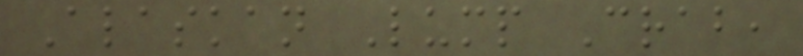Alaskan Lump Crab,
